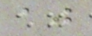aj
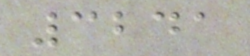3241
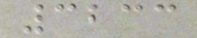3233
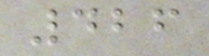426
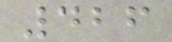426
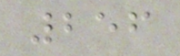256
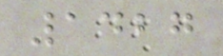1427
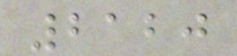2120
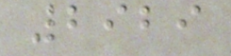2929
